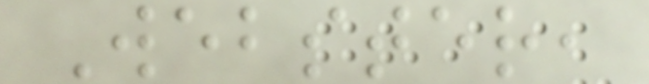Webster,
